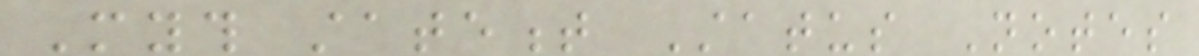Myth statement Status Notes
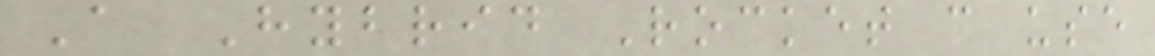A Hybrid Rocket can use
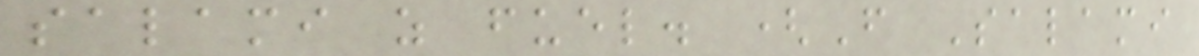salami as fuel. (From Salami
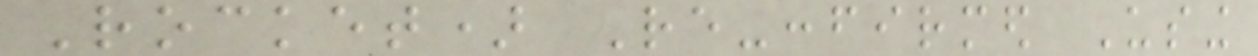Rocket) Re-confirmed Using
